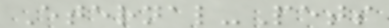Eternal-Pets
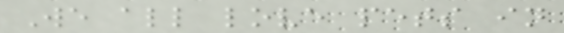We all love pets in
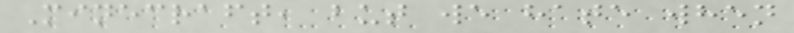Minecraft, but we hate when
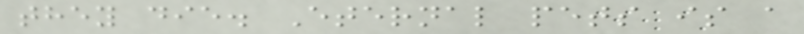they die. Eternal pets is a
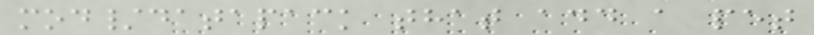mod/datapack that add a pet
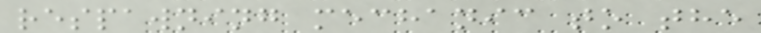respawning mechanic to the
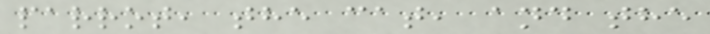parrot, the cat, and the
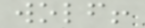wolf!
